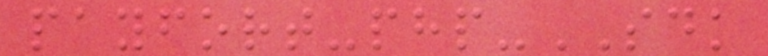payfort-php-SDK
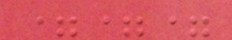===
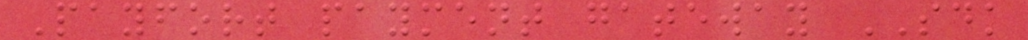Payfort payment gateway SDK
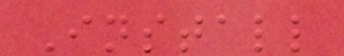Install
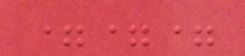===
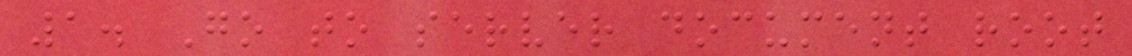1. Go to server document root
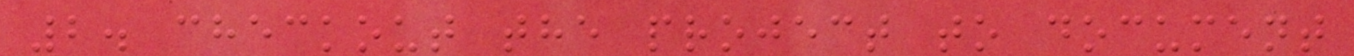2. checkout the project to document
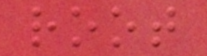root
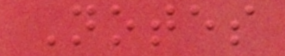Notes
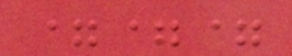===
